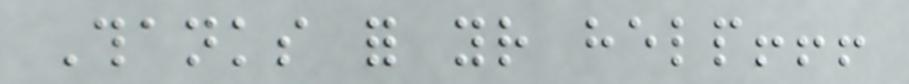Thanks for your help!!!
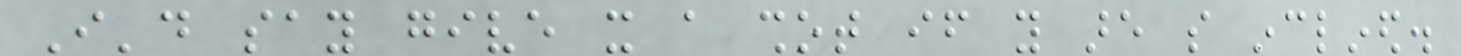I'd say give it a shot if you are so inclined.
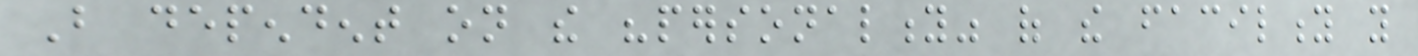But dependent on the "personality" of the facility you
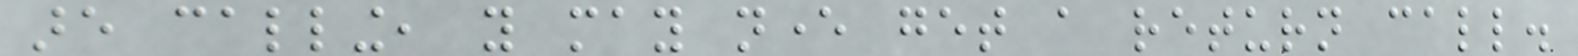are calling, you may never get a return call.
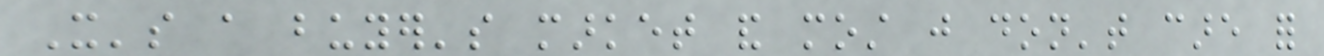It's a buyer's market and most just don't care for
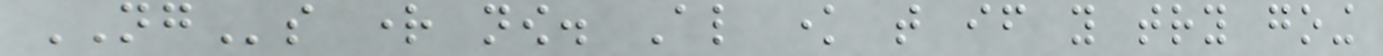NGs right now. Also know that if you try going
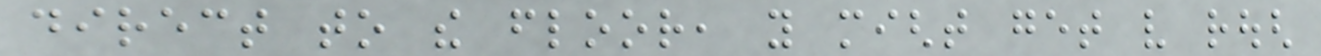direct to the floor, you might get very rough
